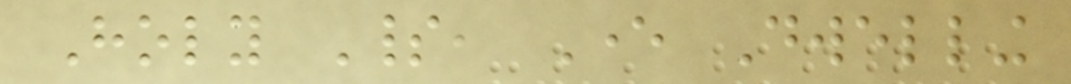Holy Spirit, Ever Dwelling
